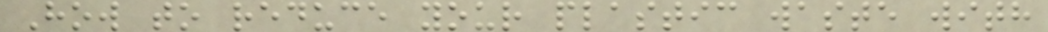How to reduce your plastic waste with
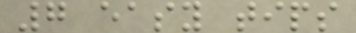7 easy tips
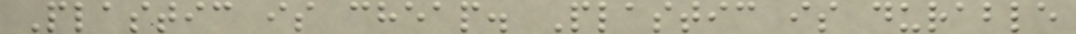Plastic is cheap. Plastic is durable
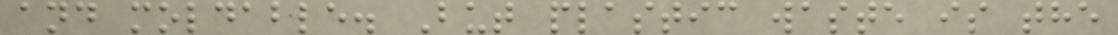and moldable. But plastic waste is the
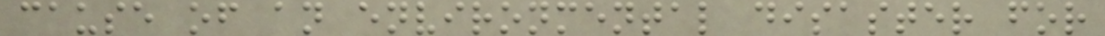cause of an environmental disaster for
